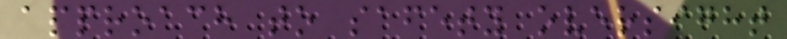approach to safety oversight
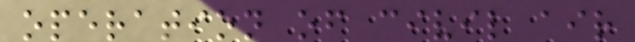operation of civil air
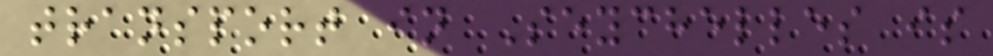transport in Seychelles is
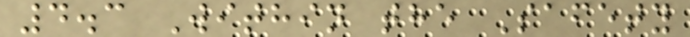4.3 Within the Safety
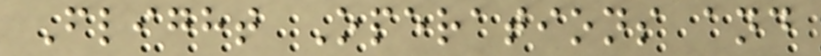Flight Operations and
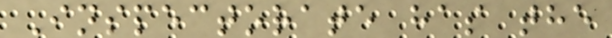Inspectorate has the
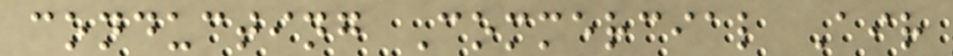conducting Commercial Air
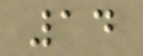14
